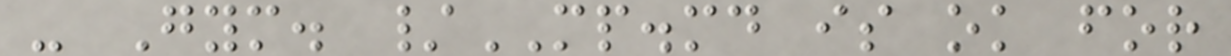- Gym. /MP.md is ok for
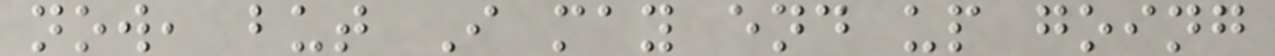now, but I may end up going
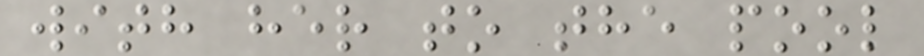with her to the pool
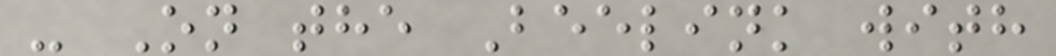- On the Beelink with
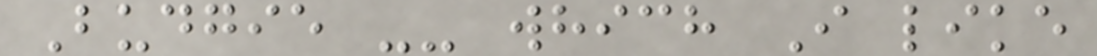Budgie -- which I like
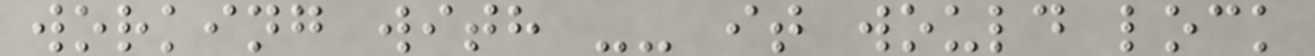working with -- it would lock
